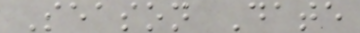Season Date
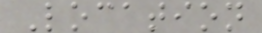Location
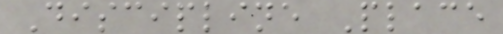Discipline Place
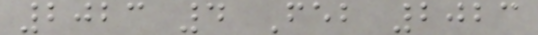2023 4 Feb 2023
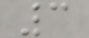3
